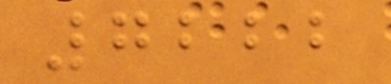7222
